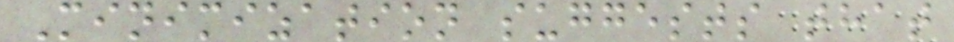Minimization suggests that
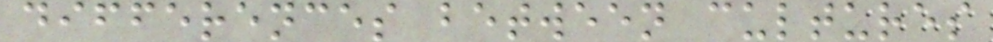differences between cultures
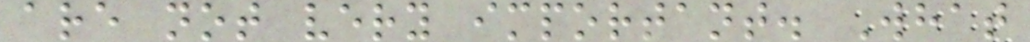are not very important. What
